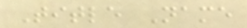Title Name
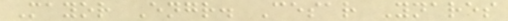Mayor Engr. Cesar Ynares
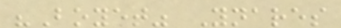"Boyet" Ynares
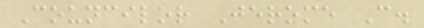Councilor Jerome C.
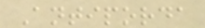Antiporda
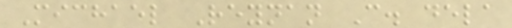Michael Reynan C. dela
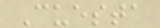Cuesta
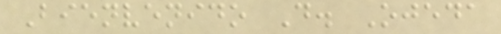Bienvenido D. Ojeda
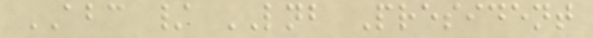ABC / LNB President
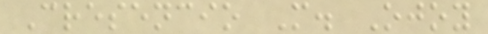Cresencio M. Ojoy
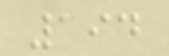194
